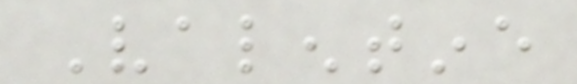Valentine
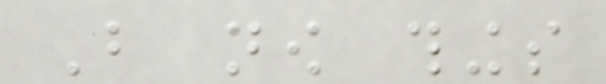But now things
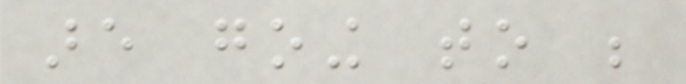are going to be
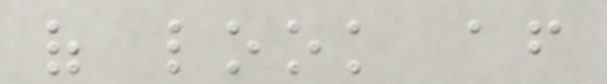of look after
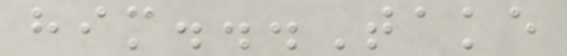him...Take
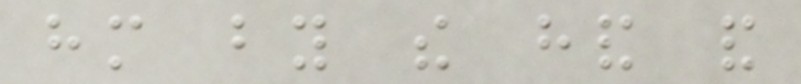him by the hand and
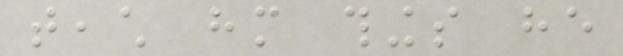teach him things he
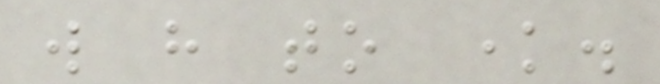will have to know.
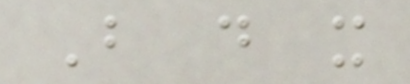But do it
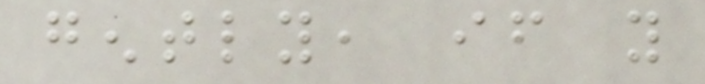gently, if you
